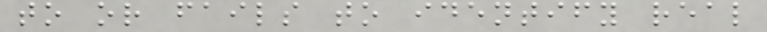to or fails to identify real
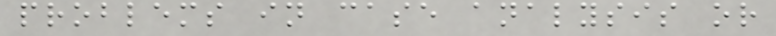problems in case analysis or
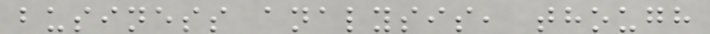business analysis, though
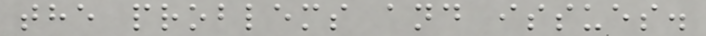the problems and issues.
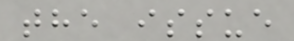the issue
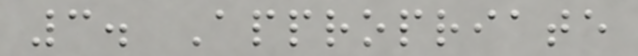3. Appropriate
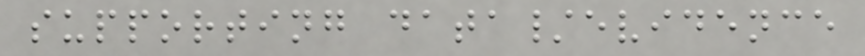supporting data/evidence
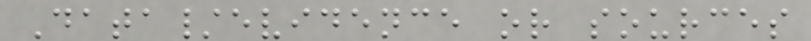Data/evidence or sources
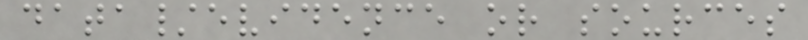data/evidence or sources
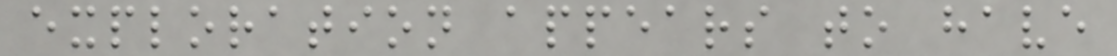exploration appears to have
